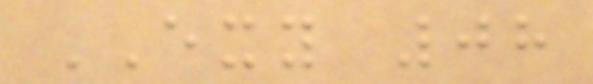EXY 08
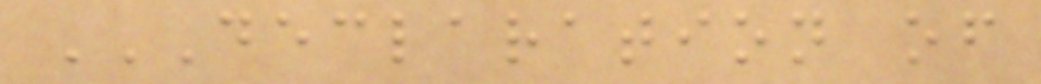DECLARATION OF
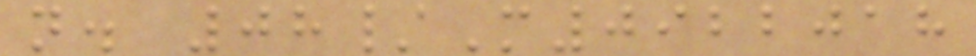n. 08/M0922018
